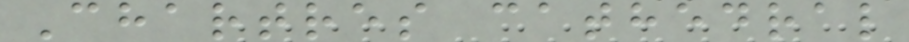Chartres cathedral
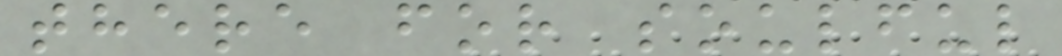there for soulful
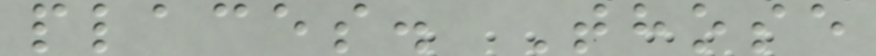places. Those
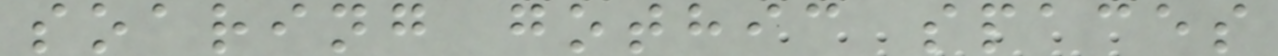soaring gothic spaces
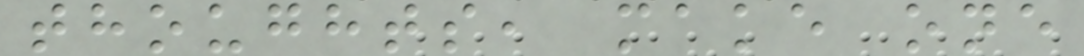thoughts, make one
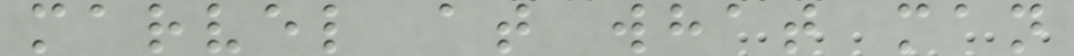marvel at what man
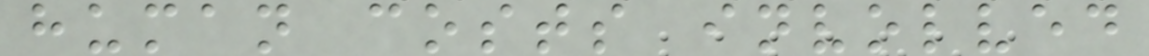human costs involved
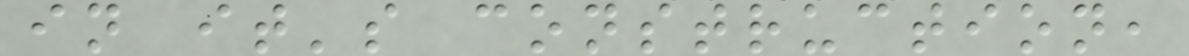in it's construction,
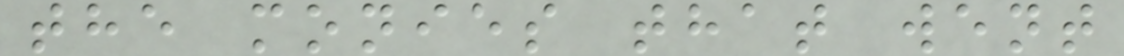the monies that went
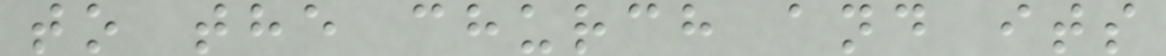to the church and its
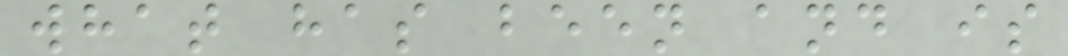what has been and is
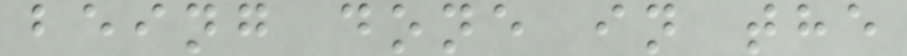being done in the
